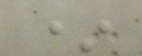*
